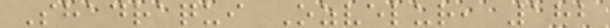Shadraqui Ozvelur, 182
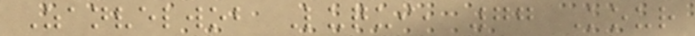Zanvelwob Luqui, 77 Kour
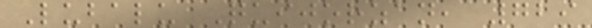Lubalu Quijorzan, 729
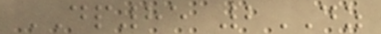DP85 2DZ
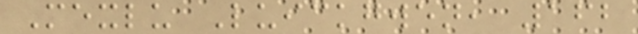Mexlu Luickgwen, 162
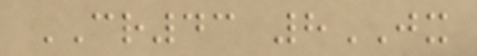CR43 8JX
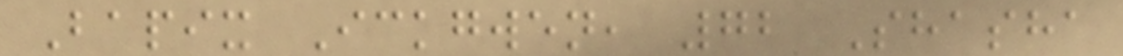Bapix Ickgwen, 72 Shasha
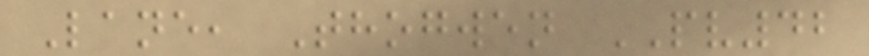Lane, Thogwen PV42
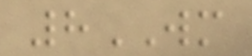8WM
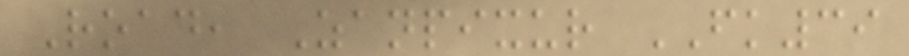Road, Zanpixur FK39
